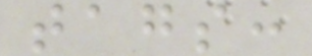tags:
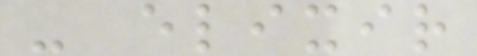- elixir
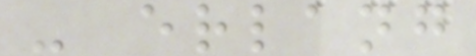- erlang
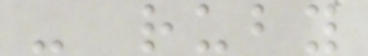- ruby
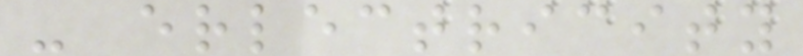- erlectricity
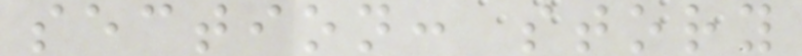section: story
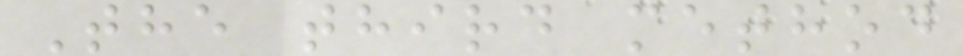The third method
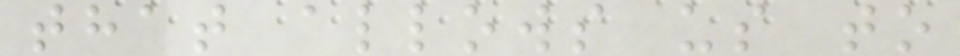that allows us to
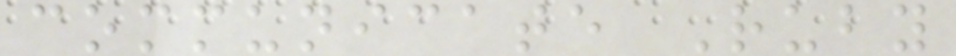communicate Ruby
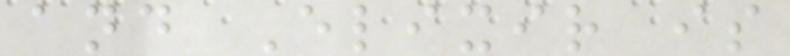and Elixir is
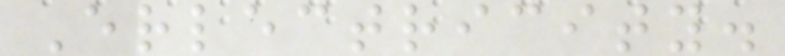Erlectricity.
